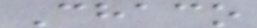Chaco
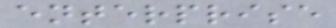enterprise
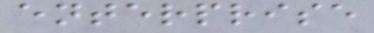enterprise
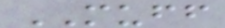MUFF
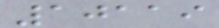10119
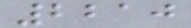2210
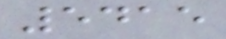5415
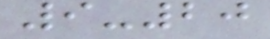9-20
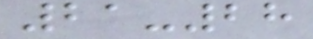21-28
